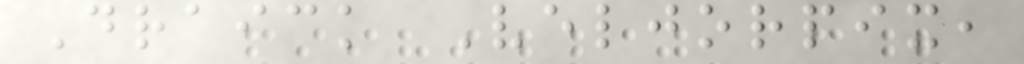Draick Veljorpix,
